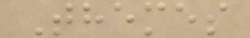Themes
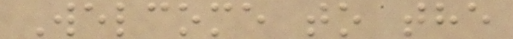Welcome to the
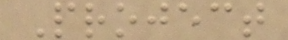Project
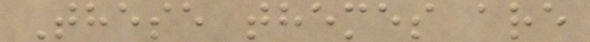These themes are
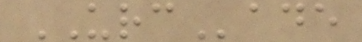URCade
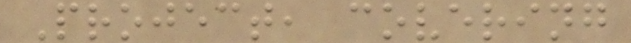Project, covering
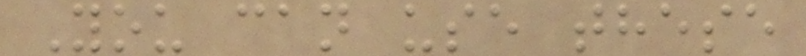You can use these
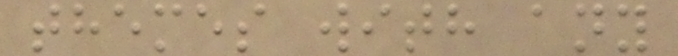themes with any
